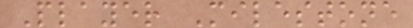Player Milestone
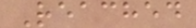Reached
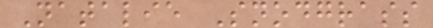Natalie Snodgrass
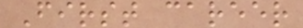First career
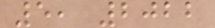5, 2022
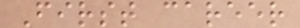First career
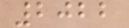2022
